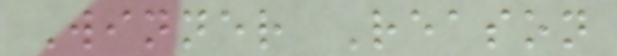Winner Reason
